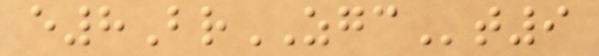e8BrZGCt9
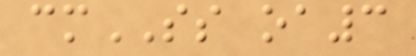cmSS oa3
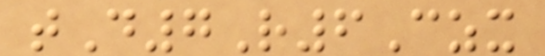tD7R6Czx
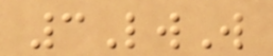3LwW
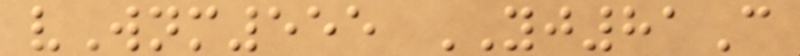vWnm555 YJ81C
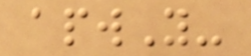apwY-
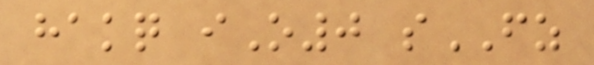hakq iO0 sFZ
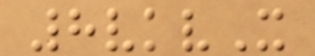8vkvX
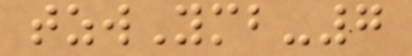tzwYmb-7
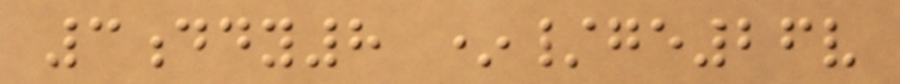3ddy8 */ge26v
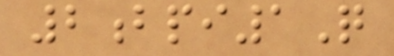2bpi1Q
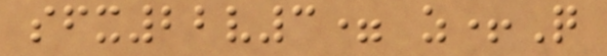sfx22v3= z+Q
